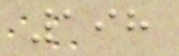198
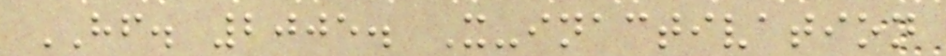HF. 2005. X-inactivation
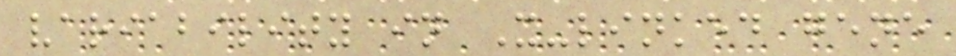variability in X-linked gene
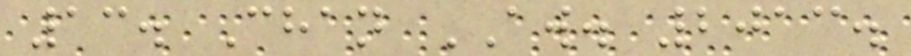13. Chan AW. 2013.
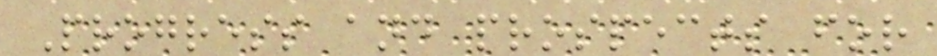Progress and prospects for
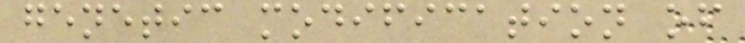genetic modification of
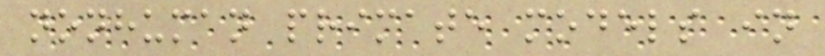nonhuman primate models in
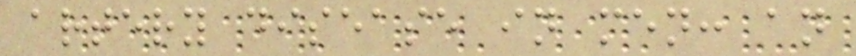artery disease in men: an
